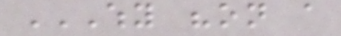WHY "ON A
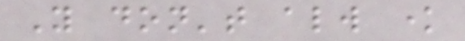You don't always know
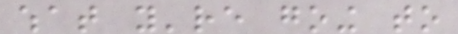what you're going to
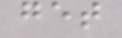get
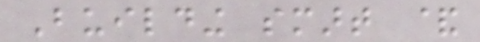Building smart &
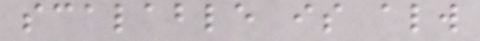scalable is always
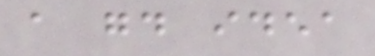a good idea
